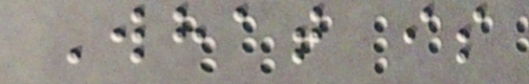What is
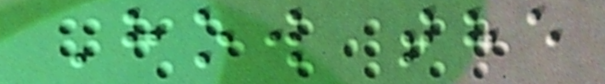How the
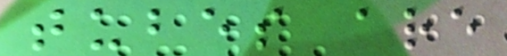tubes are
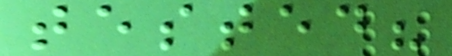tested?
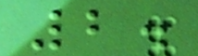2.
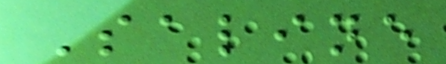Saline
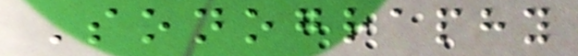Sonography
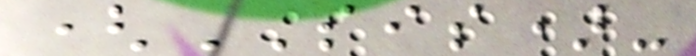(SIS)-
